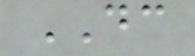DC
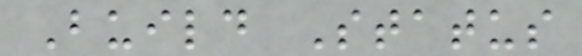Build Status
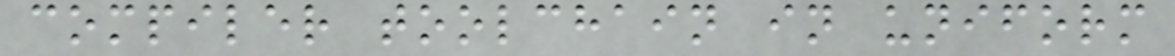compiler toolchain in uniform
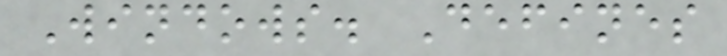Windows. Defines
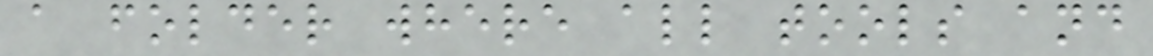a folder where all tools and
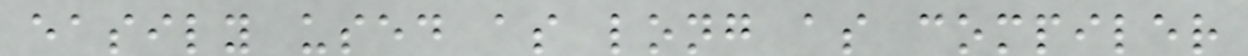easily used as long as compiler
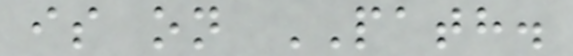is on PATH.
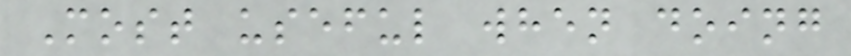Most useful when doing
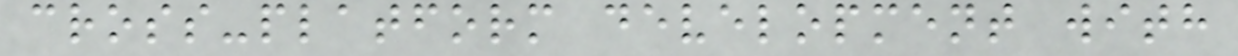cross-platform development with
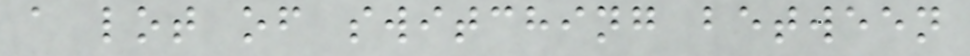a lot of switching between
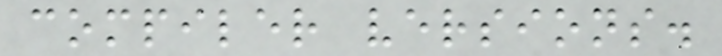compiler versions.
